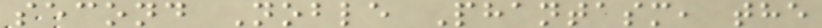second Noble Phantasm, the
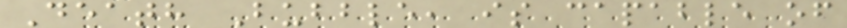Death Bubble, is capable of
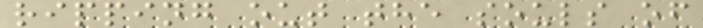ripping out the souls of
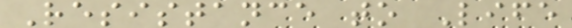Resistance to Life
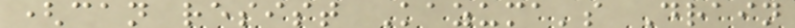(can resist Kazuma's Drain
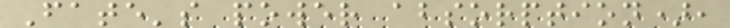Fate's power absorption),
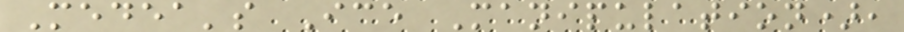Medea's Ice Manipulation),
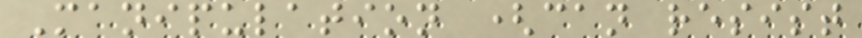Manipulation (can resist
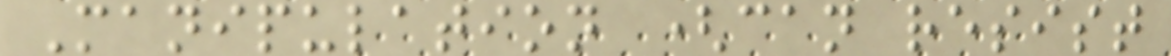Manipulation (can resist
